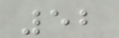52
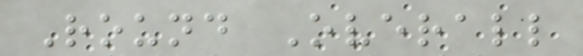Round Overall
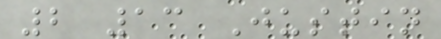2 13 Justin
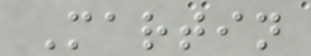Martin
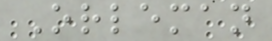Orleman
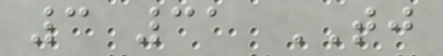3 31 TJ
